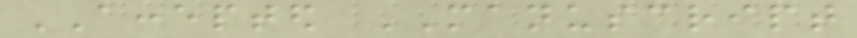ACCEPTED MANUSCRIPT
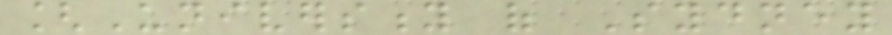[University of Sydney
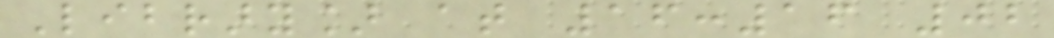Library] at 16:16 02
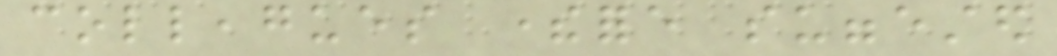colleagues therefore suggested
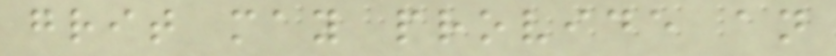grit may provide an
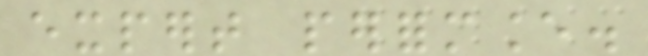expert performance.
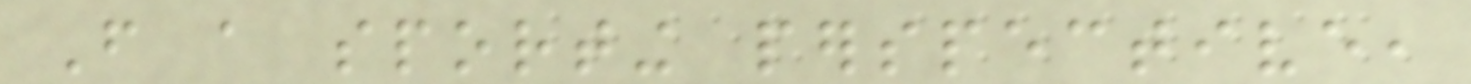From a sporting perspective,
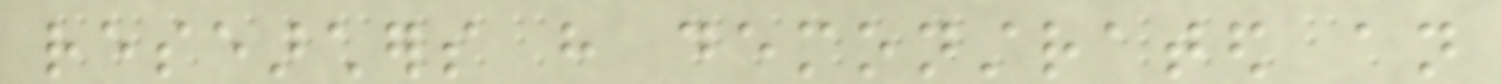researchers have demonstrated an
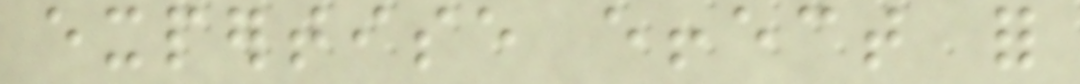expertise effect for
